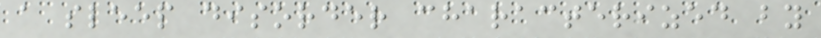a sleep disorder characterized by
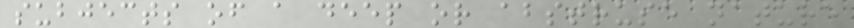subjects of a deep or abstruse nature
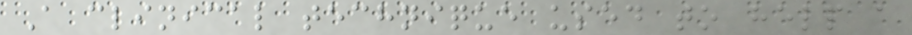A clinical technique used to help a
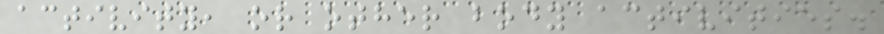activity, or other body activities.
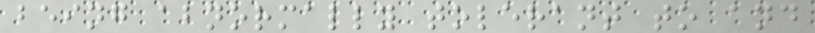being abnormally tolerant to and
